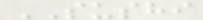SUSHI
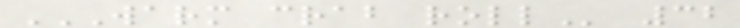WARM CRAB ROLL 32
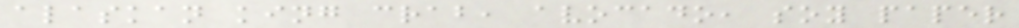alaskan king crab, avocado, soy paper
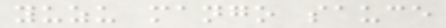yuzu mango sauce
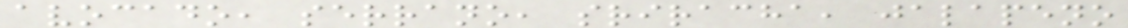avocado, serrano, sriracha, jalapeno
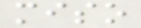miso
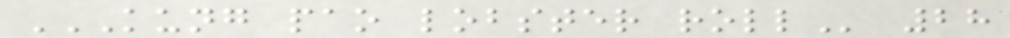KUNG PAO LOBSTER ROLL 28
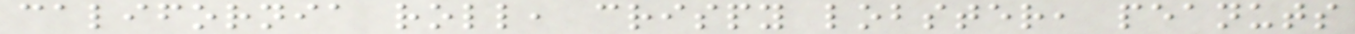california roll, crispy lobster, peanuts
